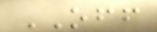OFF
